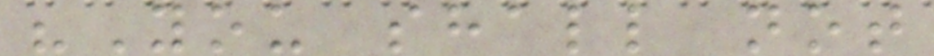"You shall not
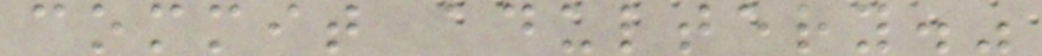commit adultery."
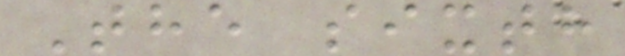The sixth
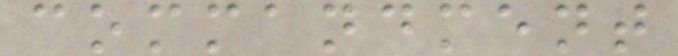commandment
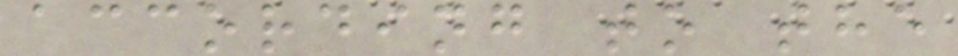according to the
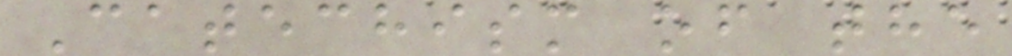Catechism of the
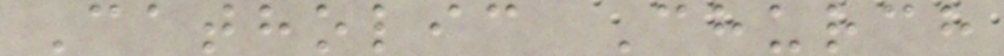Catholic Church
